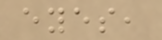eyes,
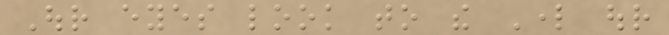Our eyes look to the Lord our
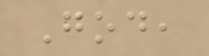God,
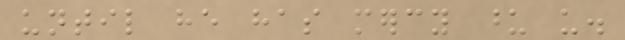until he has mercy upon us.
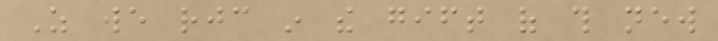As we rejoice in the gift of this new
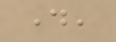day,
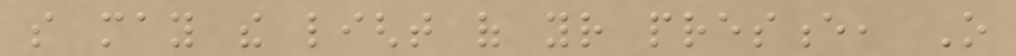so may the light of your presence, O
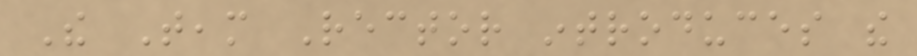The Team Rector introduces the
